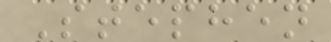Stephen
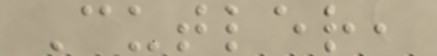Cutler,
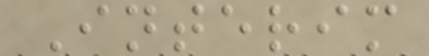Interim
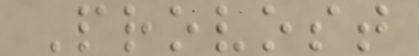Provost
